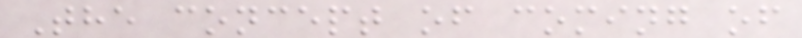The concept of coming of
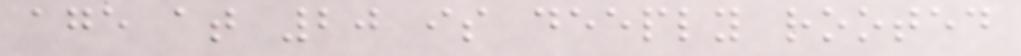age at 20 is deeply rooted
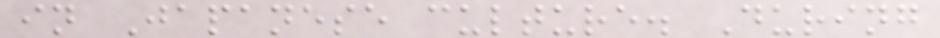in Japanese culture. During
